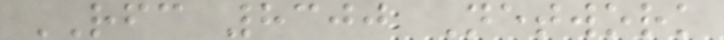RFC 8300 Network
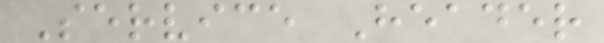Service Header
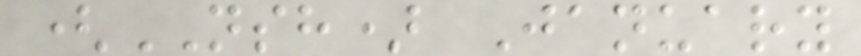(NSH) January
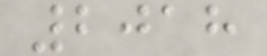2018
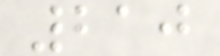210
